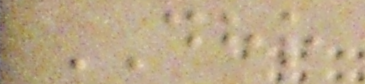DHR
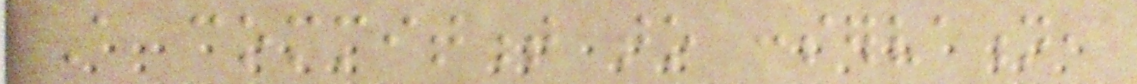A commitment to conservation,
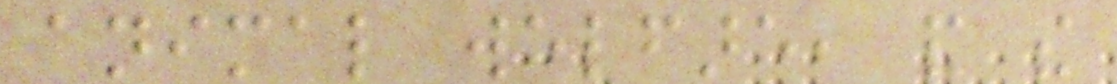animal welfare, and the
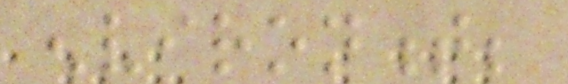environment;
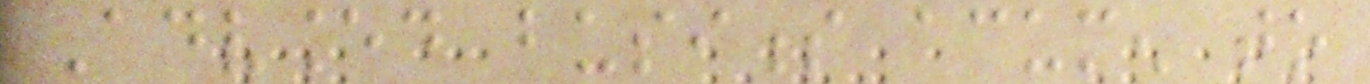Advanced business acumen to
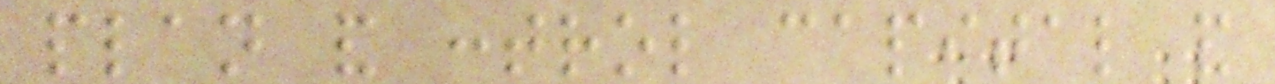plan and control capital and
